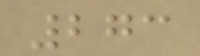273
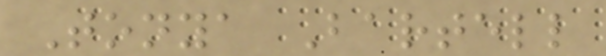Tonya Bartell
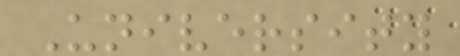University
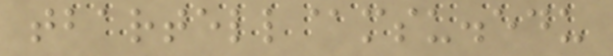tbartell@msu.edu
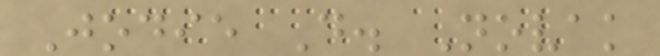Jodie D. Novak
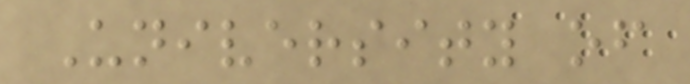University of
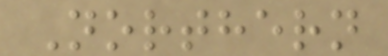Northern
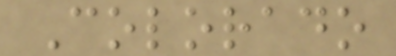Colorado
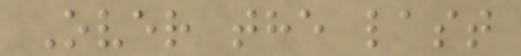Over the last
